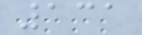131
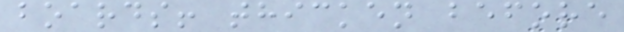boards! thicken before
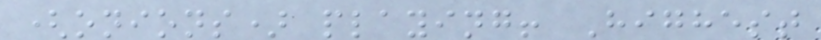(onions) playing! Highest
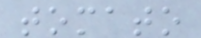tomato
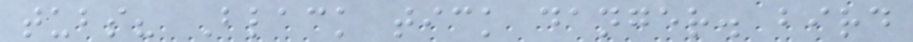tubs? Black tick danger. bird
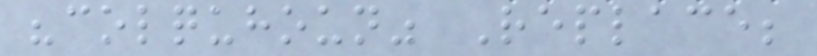"colquhoun" Replace;
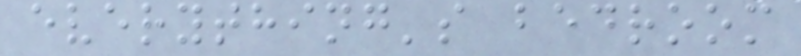everything's bedroom
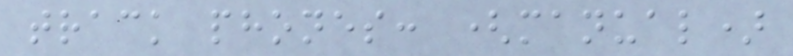track phones: (manual)
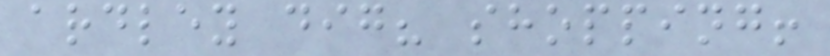ardley dig? shopping!
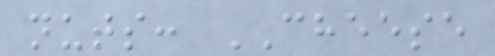nuts: CHEESE
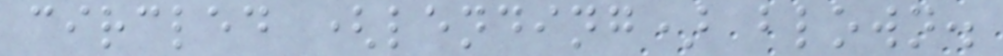circled (lending) blown.
